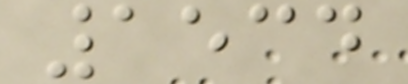1534
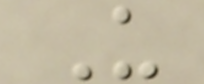U
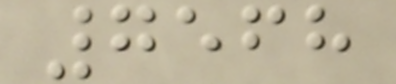7568
